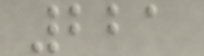221
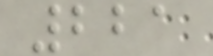221
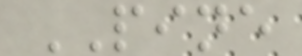PINE
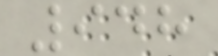948
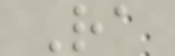Ra
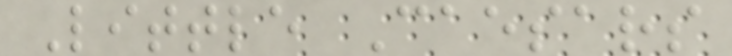Little Caesars
